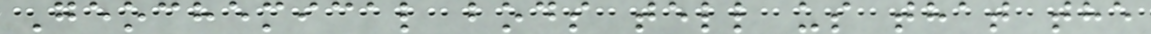Geochemical bods tell us that the
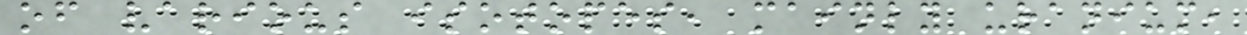of various isotopes, mainly uranium,
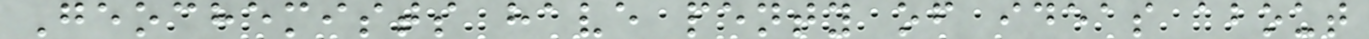Geochemists have penty of ideas about
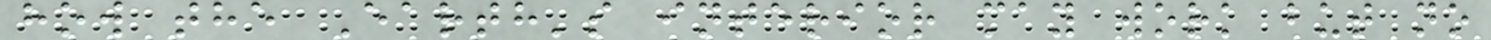how the Earth's interior may work but no
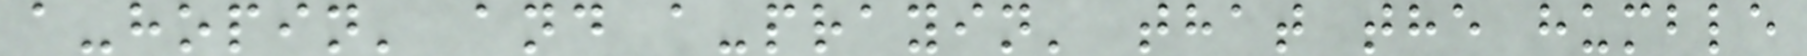a-hopin' and a-prayin' that the humble
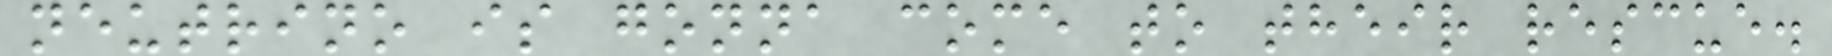neutrino is gonna come to their rescue.
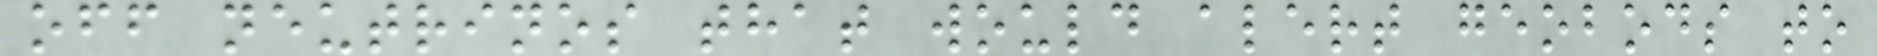off neutrinos that would alert geobods to
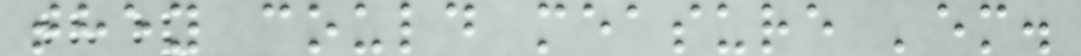they could measure 'em.
